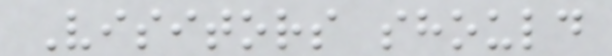Visitors should
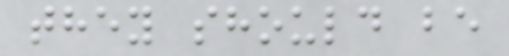they should be
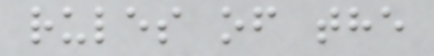rules of the
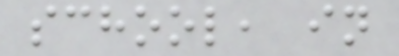school, in
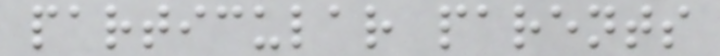particular parents
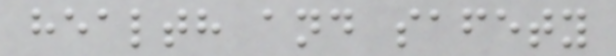health and safety
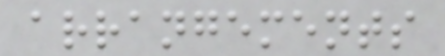arrangements
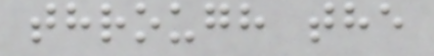through the
